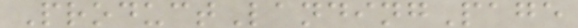ProductLandingPage
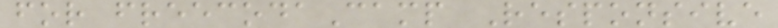for freecodaCamp Responsive
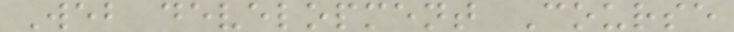Web development Course
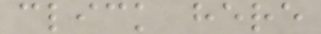click here
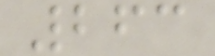263
